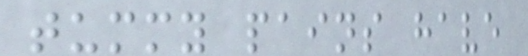tummy pains have
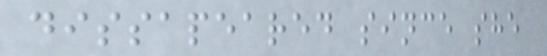dissapeared since she
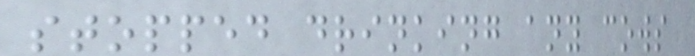stopped drinking any cows
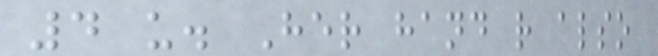4 u. Her hand r also
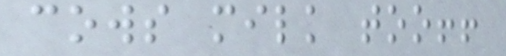cows milk too!!
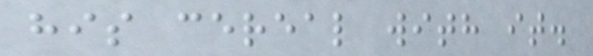his cereal with it.
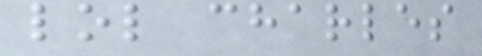lol charles
